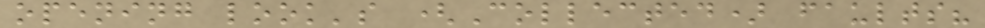opening look's (Collected) faults?
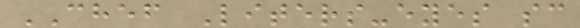CHEF Liters-eyes sc
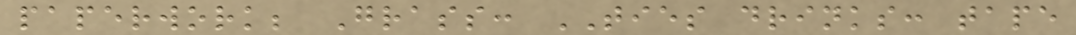paperwork; Grass: TIES drinks: tape
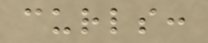curls:
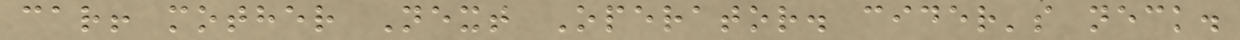car! mother Next Operator. cider's neck.
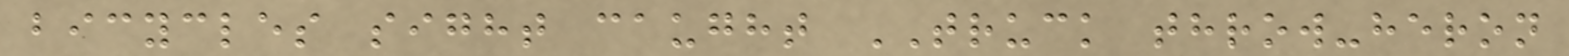bicycles sight caught TRUCK throw-heron
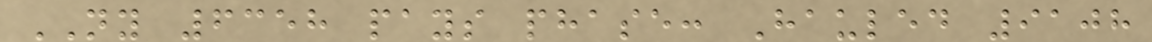NY 6358 pays phase: Hauled 9108
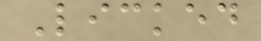Licked
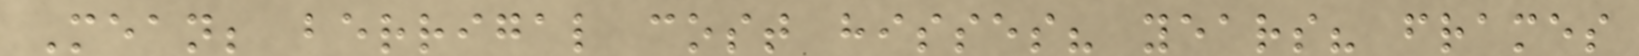Mean; berrigal cost hisses? years? frames
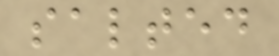salted
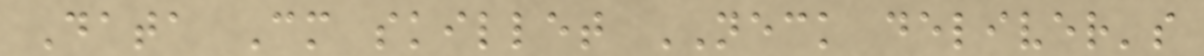Data Cm skillet NECK deliver's
